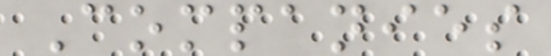Companies
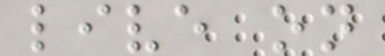live on
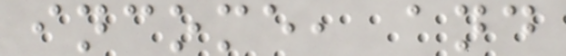income, and
